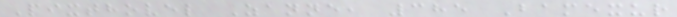Pixthovel Zanne, 385 Bamexur
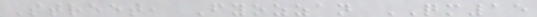Street, Fyozzan QM15
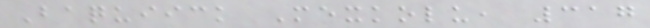Baquiick Mexkolu, 317
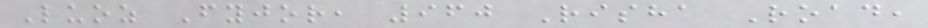Luoz Fyjor, 960 Risha Road,
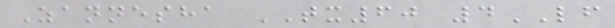Zannesha TX60 4LF
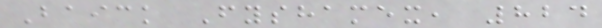Baick Fyshamex, 824
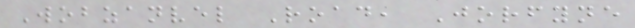Wobzanvel Road, Jorfyne
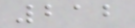212
